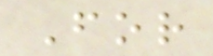For
